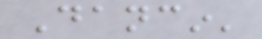Dancin'
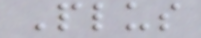Plus
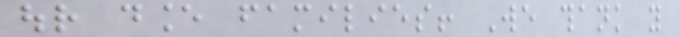our dance families! We thank you
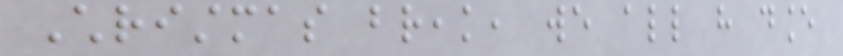Christmas break, we all have dance
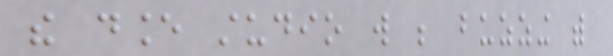the dance studio will be buzzing with
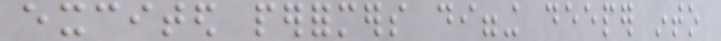excited performers digging deeper into
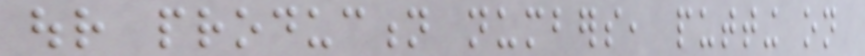our production numbers, putting on
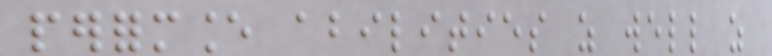performance abilities as well as
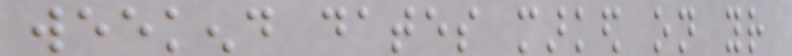weekend dates marked on your
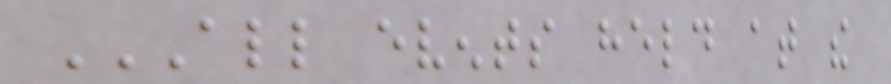ALL EVENTS HELD AT THE
